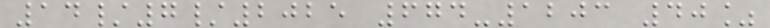14/7/2025 674-1203 40%
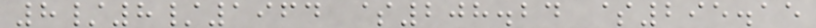8/8/1964 $208.24 $295.15
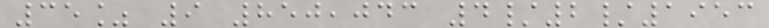35% 9 850,043 4/2/1953
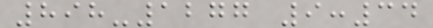898-1277 9:34
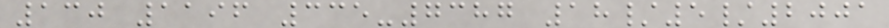130 1196 335-7387 18/5/2001
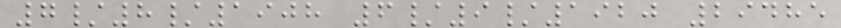7/8/1908 6/9/1920 29485
